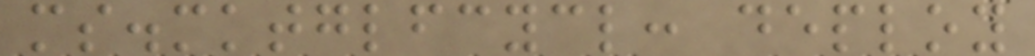ms.mktglfcycl: deploy
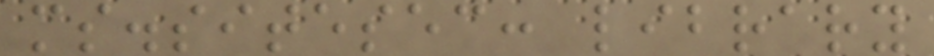ms.sitesec: library
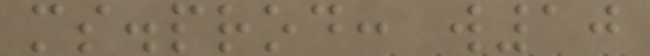ms.prod: w10
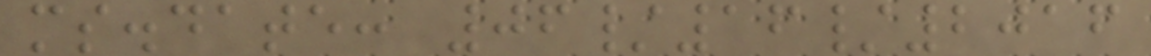ms.date: 06/16/2016
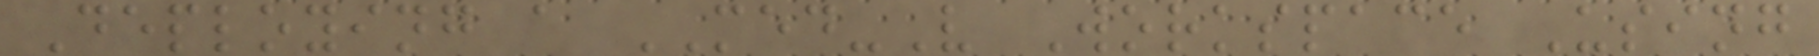Deploying a MED-V Workspace Using
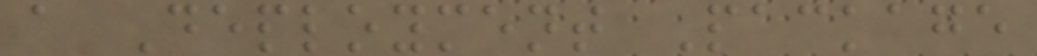a Deployment Package
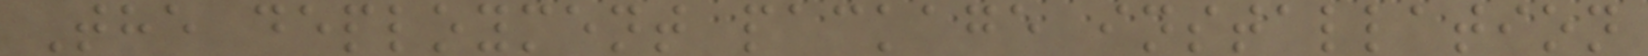The deployment package installation
